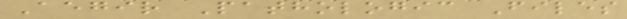Aegir Pathologic Files
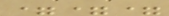===
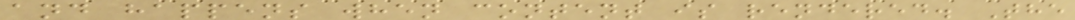and happens when content is rendered. The
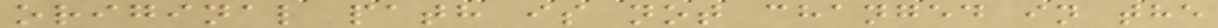original path is not changed in the
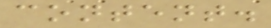content.
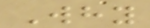Why
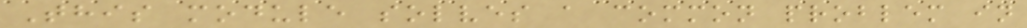This module solves a common problem in
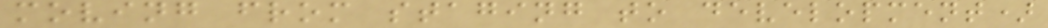moving from staging to development)
